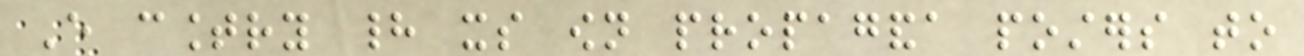Every country had its own propaganda posters to
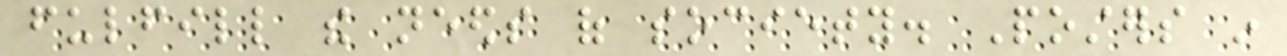fulfill the needs of society. Posters in
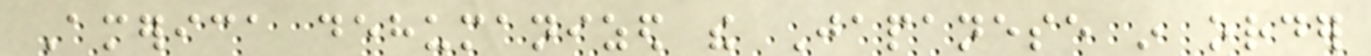America dehumanized the Japanese in order
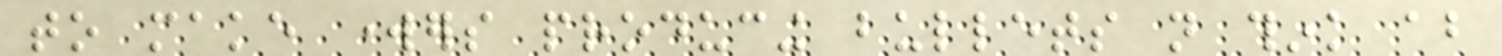to make workers producing bullets not think about
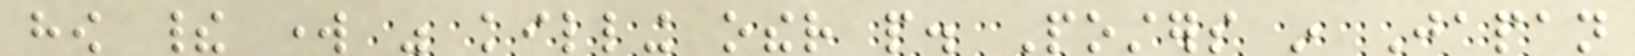how their work was killing other people. Posters in Japan
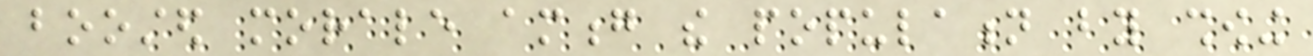boosted morale among the population by showing
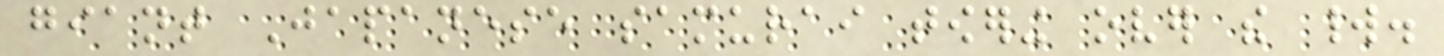giant Japanese samurai towering over the world.
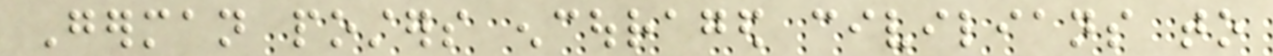German posters encouraged civilians to
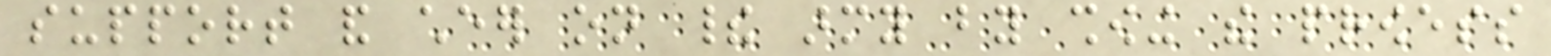support and cheer on their army by showing the prowess
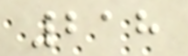218
